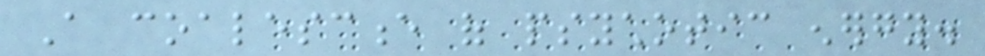A coalescence of psychotic energy.
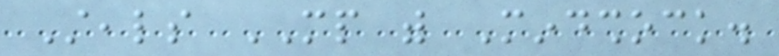Steals MP with Mindshock.
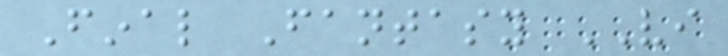Final Fantasy VI
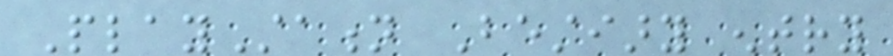PlayStation Bestiary entry
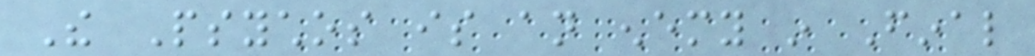The Psychos is an enemy in Final
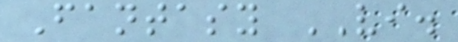Fantasy VI.
